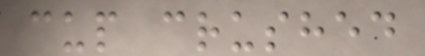cup crushed
